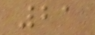21
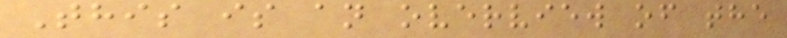This is an overview of the
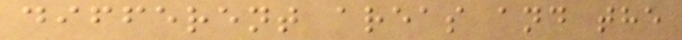different areas and the
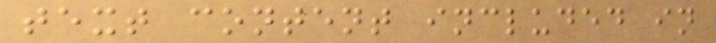text content included in
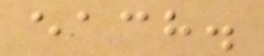each.
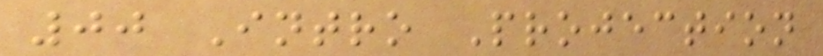00 Intro Projection
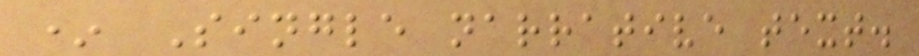* Single narrative text.
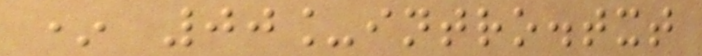* 00_intro.txt
